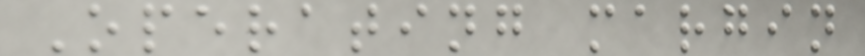Operating margin
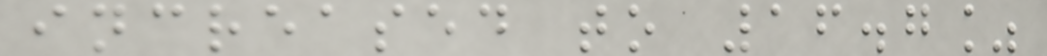increased to 16.7%
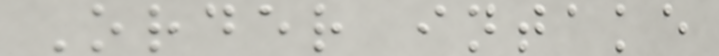Order intake
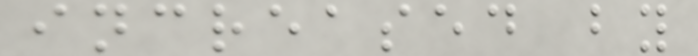increased by
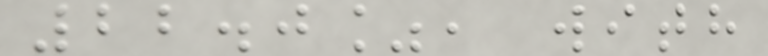22.0%, with
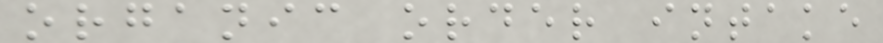organic order intake
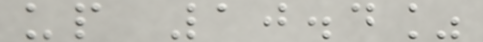up 10.4%
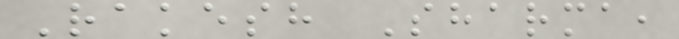Rakesh Sharma,
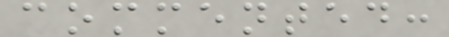commented:
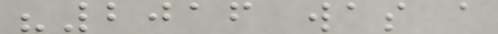"2016 was a
